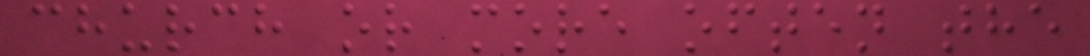church or more often the
